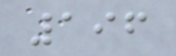196
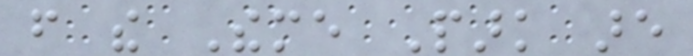from the Theme Park are
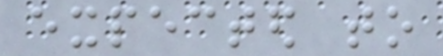expected to
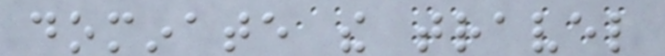dominate the travel
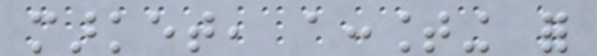market, accounting for
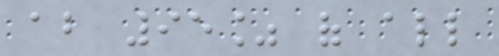about 95% of all
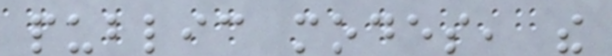public modes, the
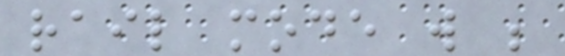rail mode will be
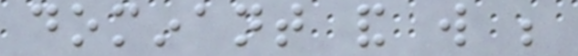dominant and will be
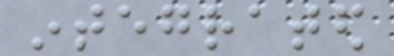integrated
